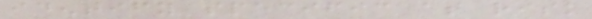identify specific at risk
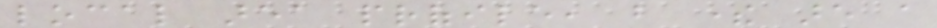local area profile, but there are a
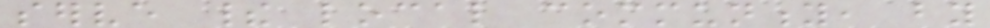serve their local community, by
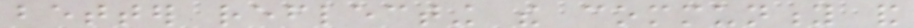better reflecting the community and
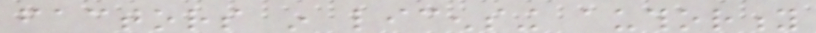factors in licensing authority
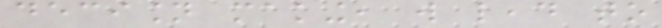decision making, will lead to
